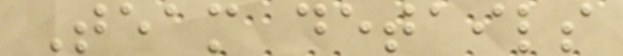Team details
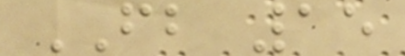FB 15
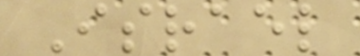Israel
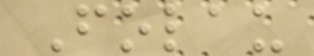Folau
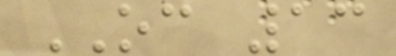OC 13
